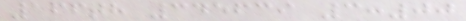166th 345639 3:00
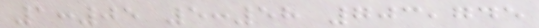1:05 5:58 703,745
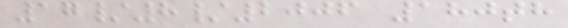17/8/2006 180th
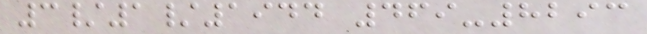3/1/1944 469-8293
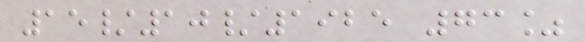15/10/1925 73%
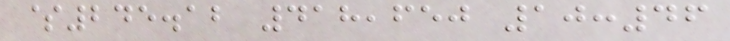$245.12 418,650 10:46
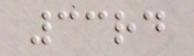33rd
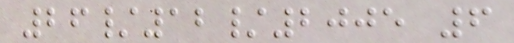26/12/2005 6
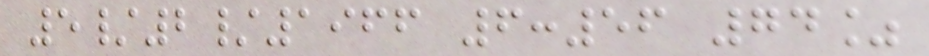5/2/1966 6:56 74%
